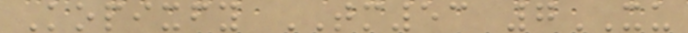Kopixfy TM53 7XU
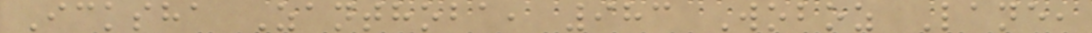Icksha Zanthoba, 983 Woboz Lane,
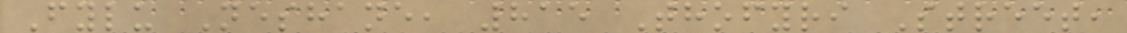Fylu Neshane, 815 Thofyri Street,
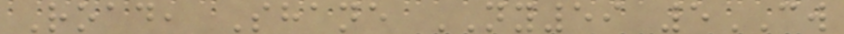Road, Shane NY59 5CW
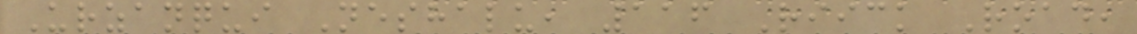Urzanqui Neshalu, 116 Riick Road,
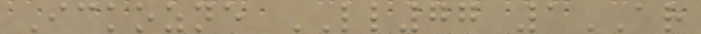Ickozne LL77 1AR
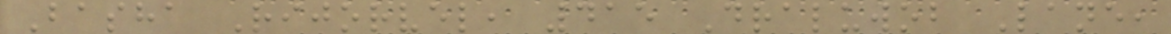Basha Rijorvel, 415 Draluwob Lane,
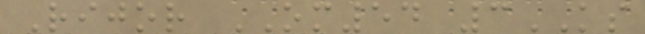Rijor OM54 3KS
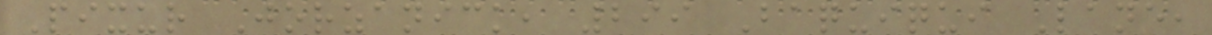Pixur Jorzanick, 299 Baquiqui Lane,
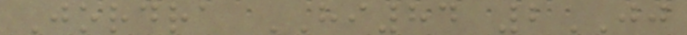Jordra HI84 2JJ
